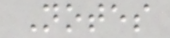Notes
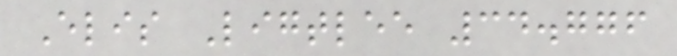Elis Ligtlee 34.776
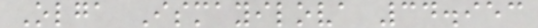Olga Ismayilova 34.953
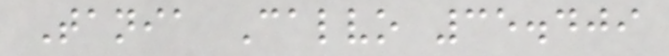Tania Calvo 35.409
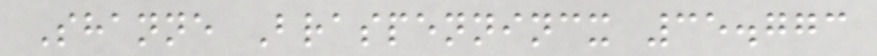Shanne Braspennincx 35.773
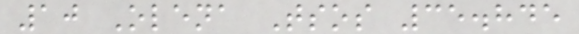10 Olena Tsos 35.845
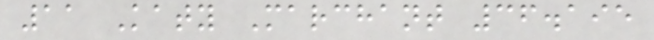11 Katy Marchant 36.195
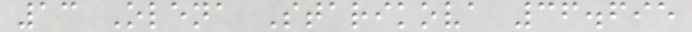13 Olena Starikova 36.695
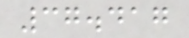37.417
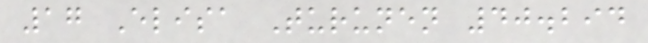17 Elisa Turunen 40.294
